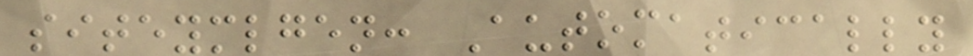siteymlgen: Automatically
